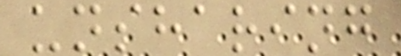unsharing
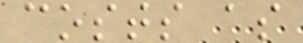costs as
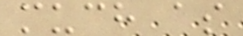much as
